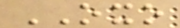OXO
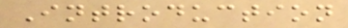Introduction
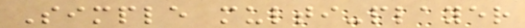Simple multi-player
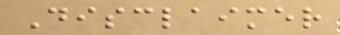Disclaimer
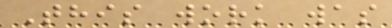This work was
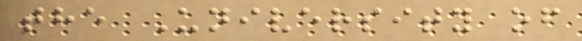the University of
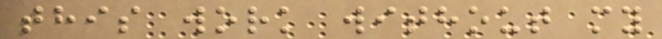this work without my
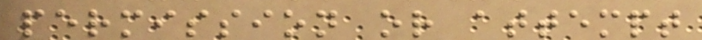permission or attempt
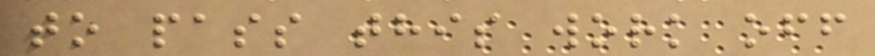to pass this work off
